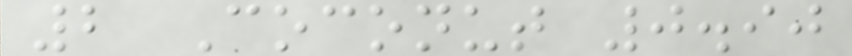2 Coconut 0.90
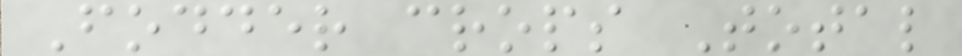Fodder crops Total
